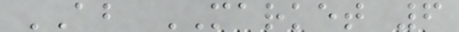AB MARKET 6
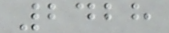2428
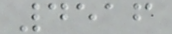4516
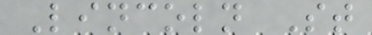Lincoln St
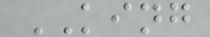KING
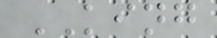KING
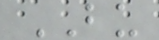BU
